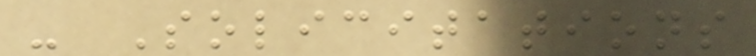- Solicitations
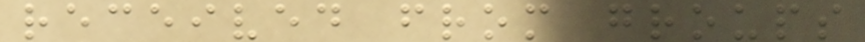received from groups
